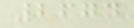2674
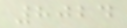8024
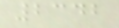2342
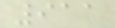911
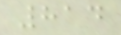814
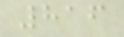816
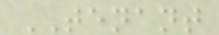TENANT
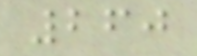260
